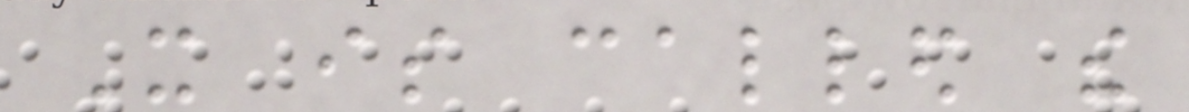It is called the
